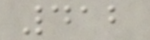412
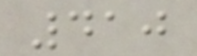410
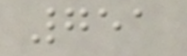751
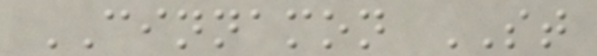CINNAMON ST
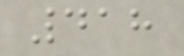418
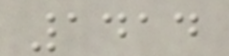1414
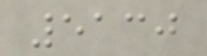5130
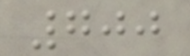700
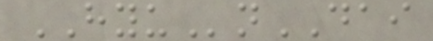HYUnDAI
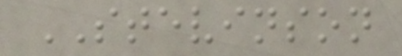STEVINSON
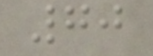70
